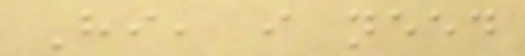Hi, i need
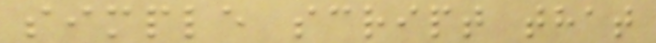simple script that
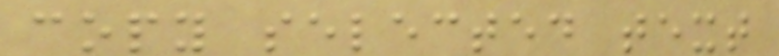copy selected text
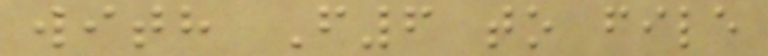with F6 to file
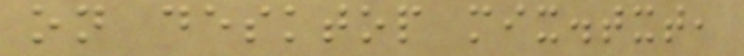on desktop mix.txt,
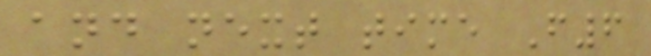and next time F6
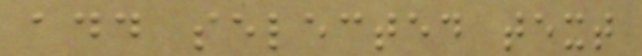add selected text
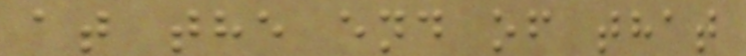at the end of that
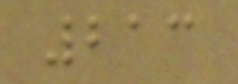213
